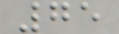75
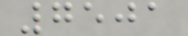7501
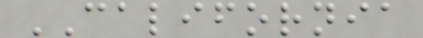CALIFORNIA
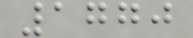1770
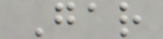Gar
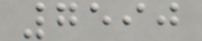7590
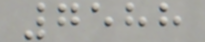7588
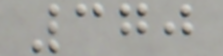370
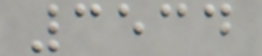3534
